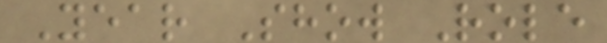Year Show Role
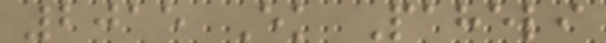2015 Ek Paheli
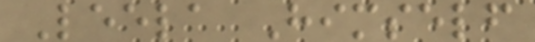Leela Himself
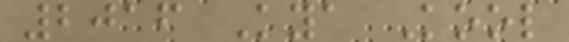2016 Kya Kool
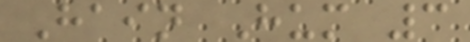Hain Hum 3
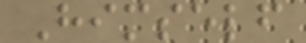Himself
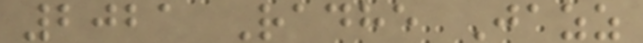2021 Radhe Jazz
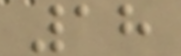18
